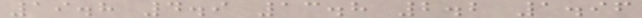19.8 4.9 13.8 2.2 1.96
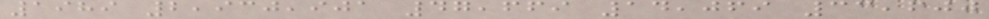1989 2,930,901 47,669 14,069 33,600
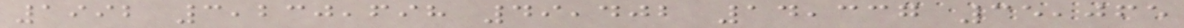1992 3,230,698 49,402 14,337 35,065
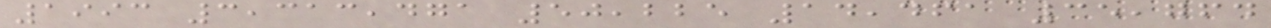1993 3,313,471 50,225 14,461 35,764
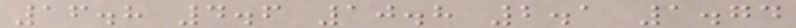16.8 4.6 10.8 2.1 1.74
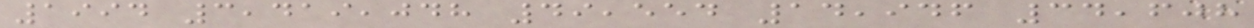1994 3,419,048 49,554 14,946 34,608
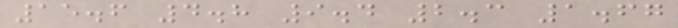15.6 4.8 9.4 2.3 1.67
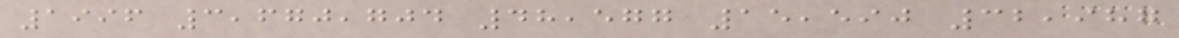1996 3,670,704 48,577 15,590 32,987
